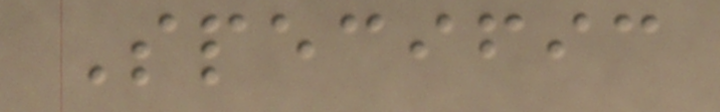Specific
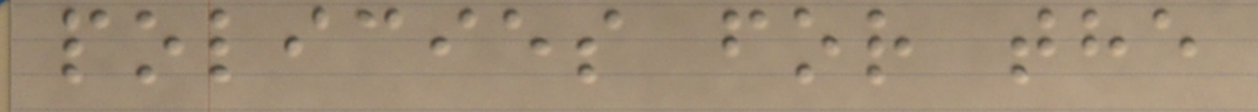policies for the
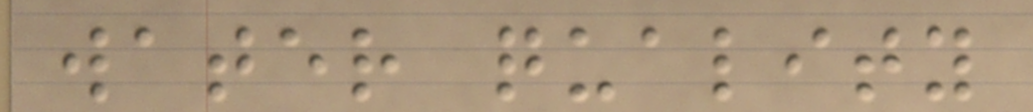water quality
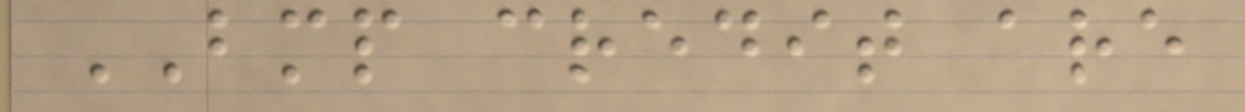BMP credit are
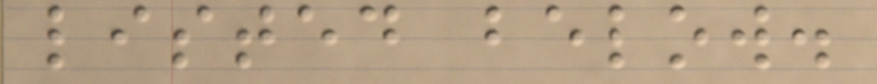listed below.
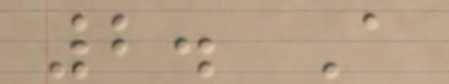2. A
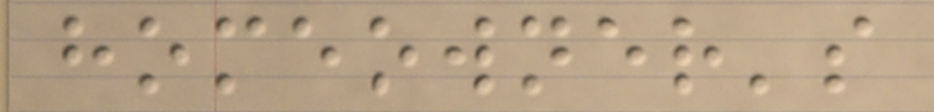homeowner's
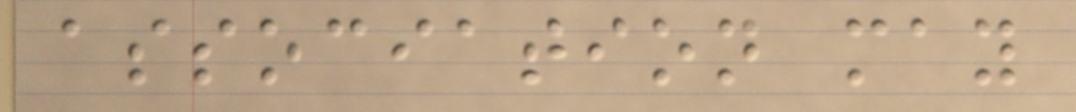association may
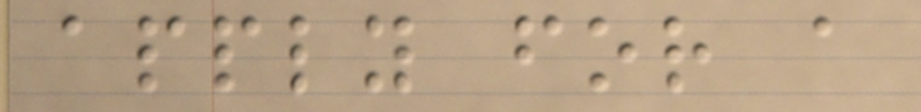apply for a
